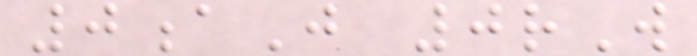0aJ 0rW
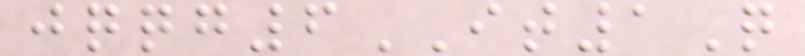jqqg6IT1Q
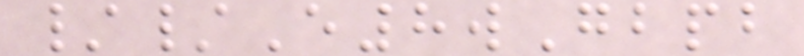//E8wGbpb
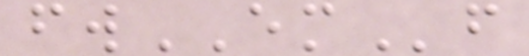fwEMf
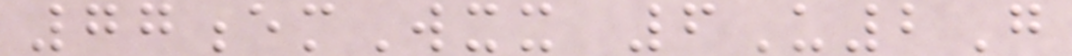77emWxx 6U2G
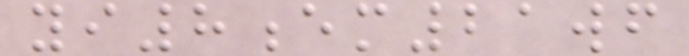yi8em21wf
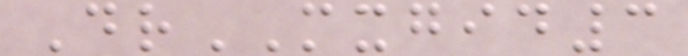DrMXGID3
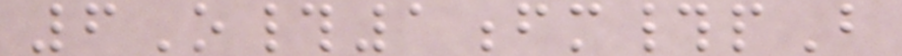6O#1fm#pB
